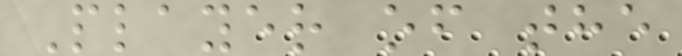Player of the
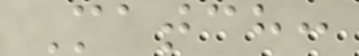Match:
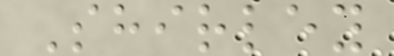Shirley
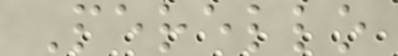Perello
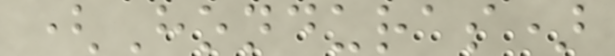(Honduras)
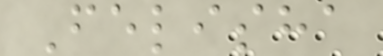Felisha
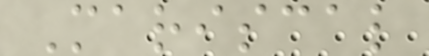Mariscal
